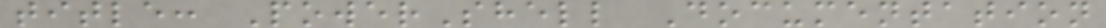title: PowerShell Documentation
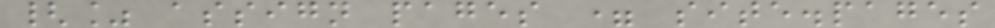{% assign pages = site.pages
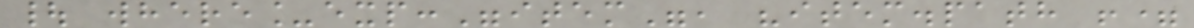| where_exp:"item", "item.path !=
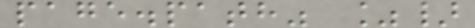page.path" %}
